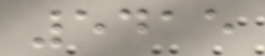5415
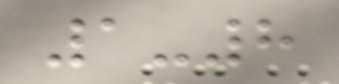1-8
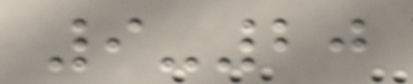9-20
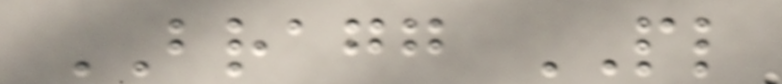BRAGG PL
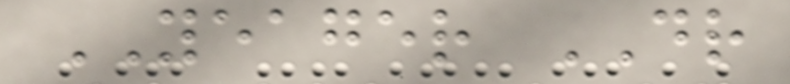YEAGER DR
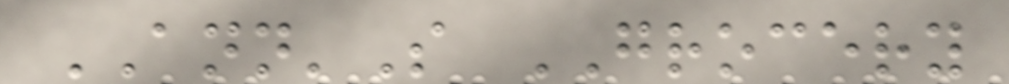ANN'S GROCERY
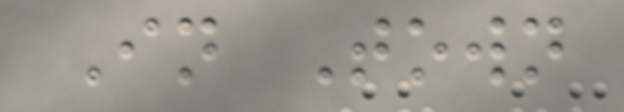In Town
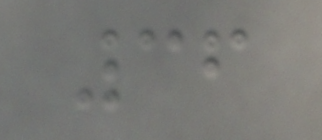36
